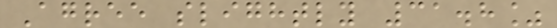Agree slightly 31.8%
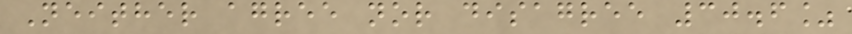Neither agree nor disagree 30.6%
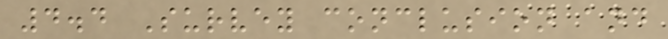4.4 Survey conclusion and
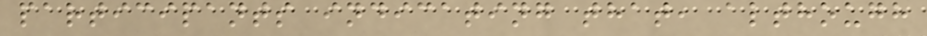participants indicating that, although
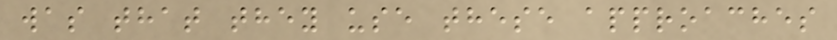was that they use these approaches
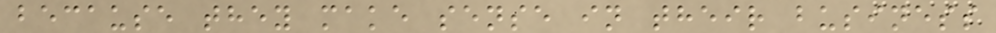because they make sense in their business
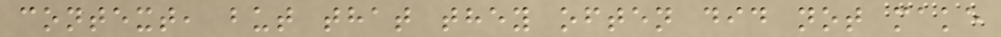context, but that they often did not make
